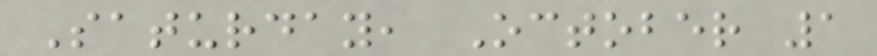Saturday, October 1
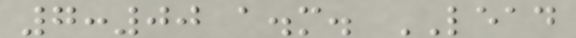7:00 a.m. LEAD
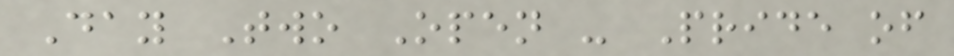Day Two Open - Pride of
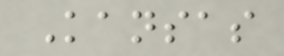Kansas
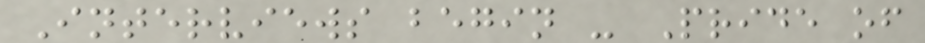Interviews begin - Pride of
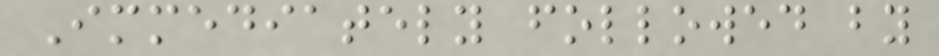Immediately followed by
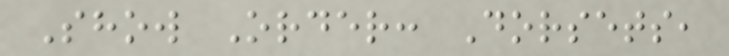Show Order: Dorsets,
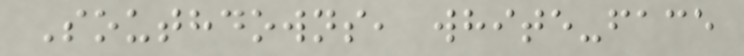Southdowns, white-face
